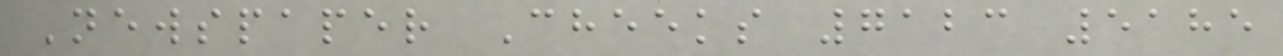Newspaper Cheeks 7123 5185
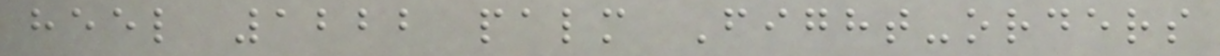heel 1222 palm Fight-orders
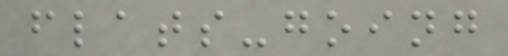flats-going
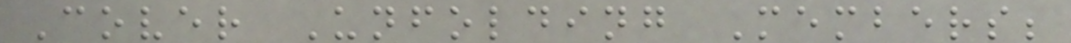Cover Unfolding Members;
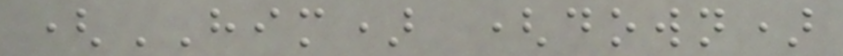(HIM) (down)
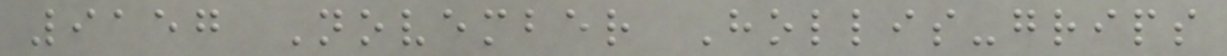9157 November Hollis-grips
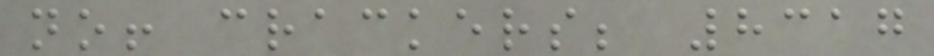no! crackers; 8317
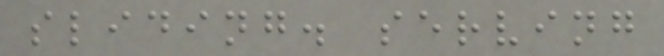sliding. serving
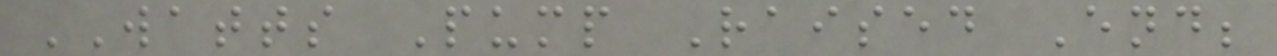WATTS Pump Raised End;
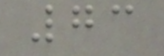73
